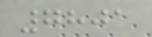7801
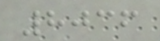8036
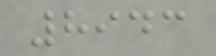8943
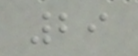29
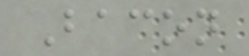Bacon
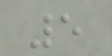5
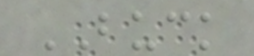BUCK
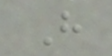H
